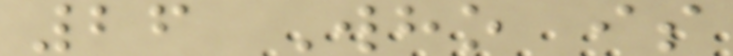26 Who is
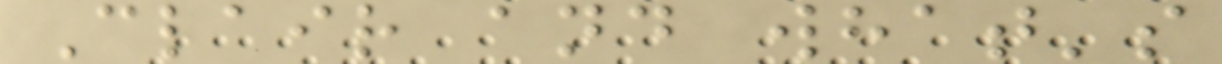Clair and what's
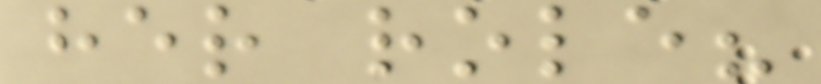her role?
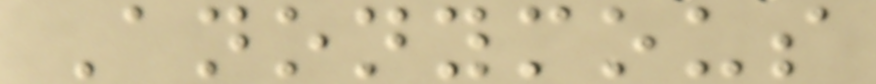Anonymous
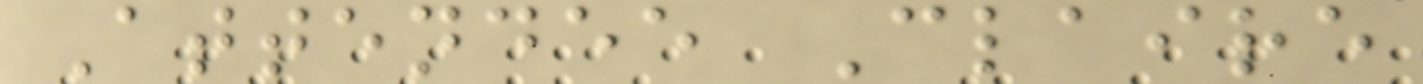Attendee Claire
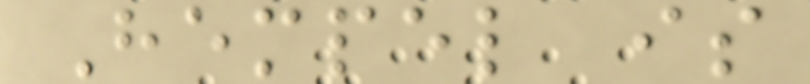Hempel is
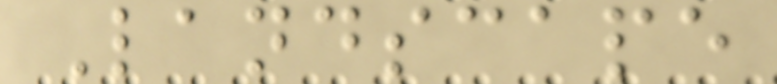Landscape
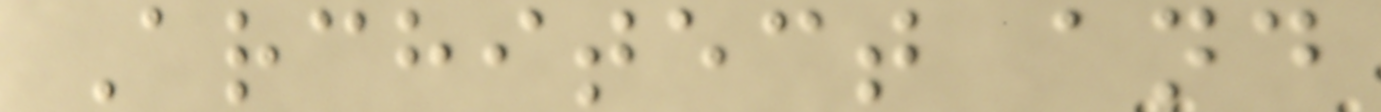Architect and
